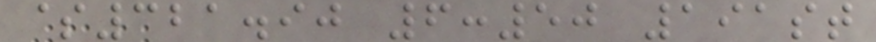$321.90 6:50 191st
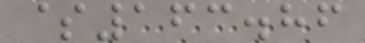$163.86
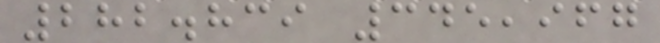282.839 345,967
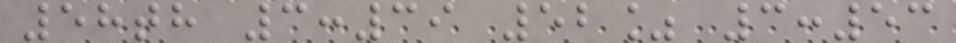58th 3:39 52% 3:53
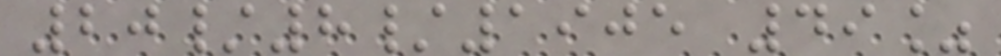20/8/1905 49%
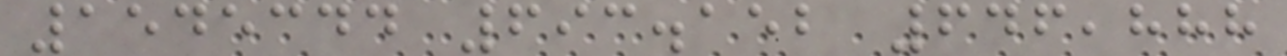1545344 693.152 646,888
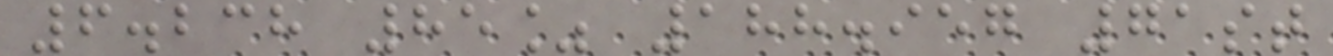6.238 85% 188.957 71st
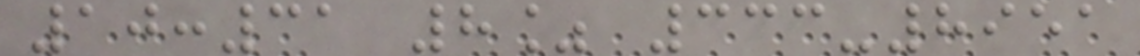10:31 8% 333-8951
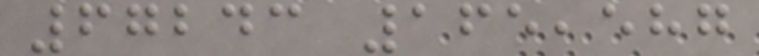67243 165,587
